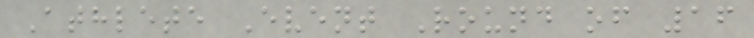Athlete Event Round of 16
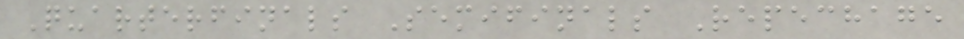Quarterfinals Semifinals Repechage
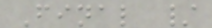Final /
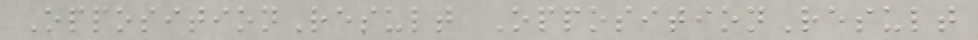OppositionResult OppositionResult
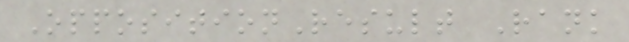OppositionResult Rank
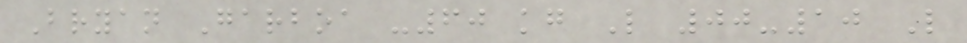Bryan Garboa -60 kg L 00-10 L
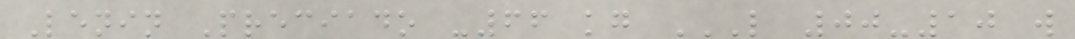Lenin Preciado -66 kg L 00-10 W
